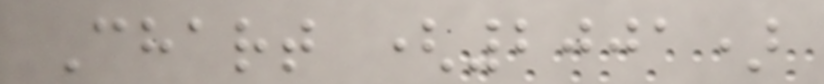Chart (2001)
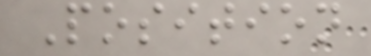Position
